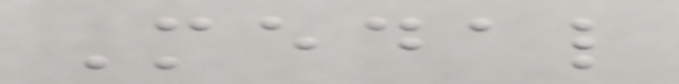Medal
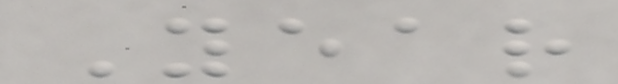Year
